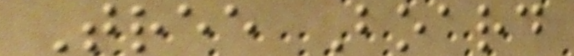Tree Board
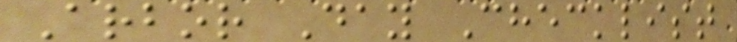Arbor Day Checklist
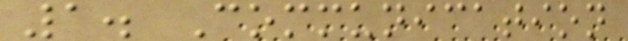1. Communication
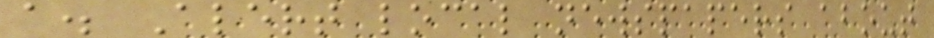a. Alert local newspapers about
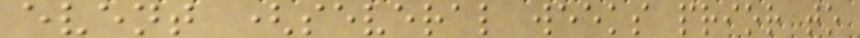event (several weeks prior to
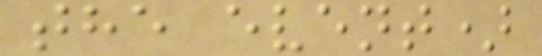the event)
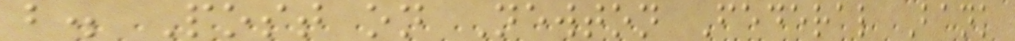b. Post on Newton Federal Bank
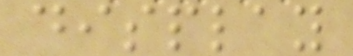display
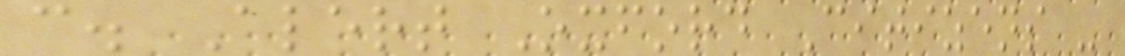c. Alert Oxford Citizens -
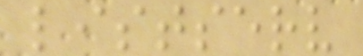listserv
